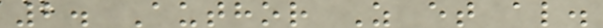2. Author Z et al.
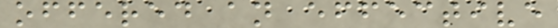offered an effective
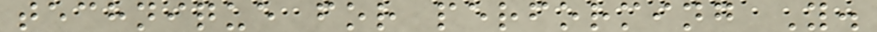technique for performing Y.
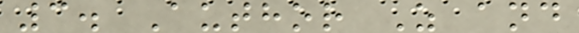3. Author Z and
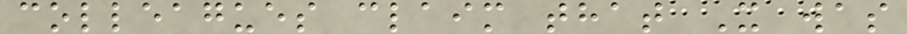colleagues claim that X was
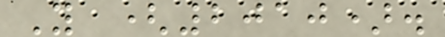Y (2010).
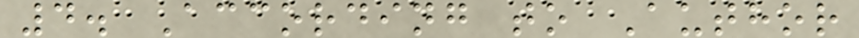4. According to Author
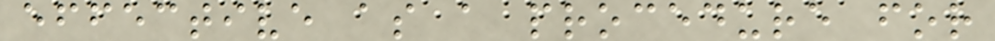effective as a procedure for
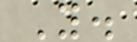Y.
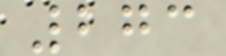273
